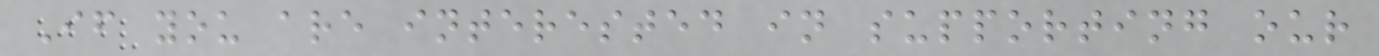If you are interested in supporting our
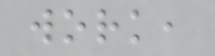work,
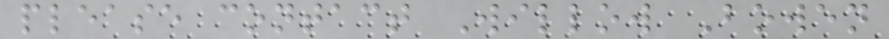please contact Willow Bowen
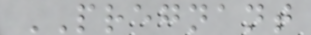PREGNANT
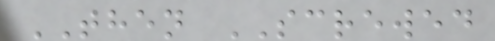THEN SCREWED
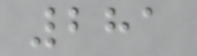281
